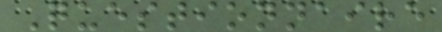Questionnaire
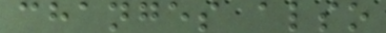changes also
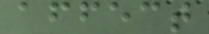affect
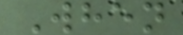When
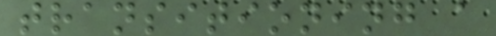transitioning a
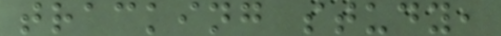tracking study,
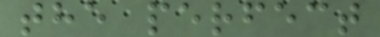the perfect
